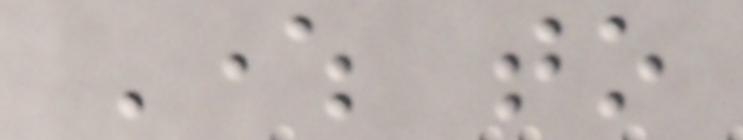Where to
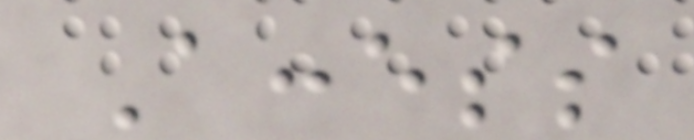Access
